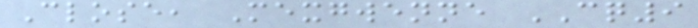Close, Mexgwenne CQ9
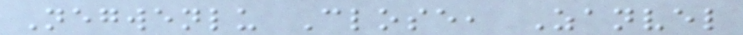Negwenlu Close, Zanvel
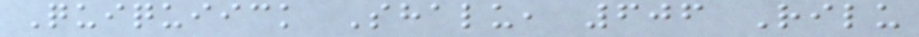Quiquiick Shalu, 606 Rilu
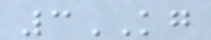3KG
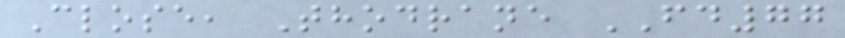Close, Thodrane FD77
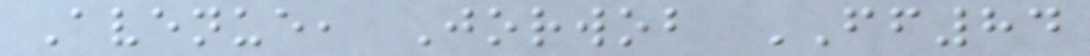Avenue, Jorwob FF84
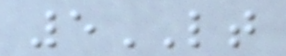5LT
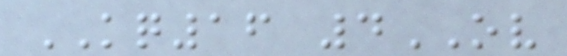KQ16 4OV
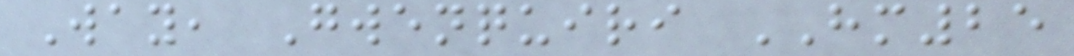Way, Gwenquiri HM25
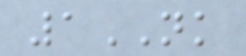1NK
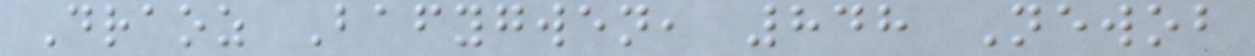Draoz Bafygwen, 848 Newob
